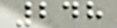248
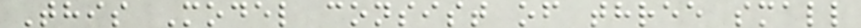This Model consist of three small
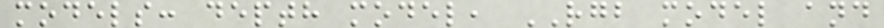models: depth model, RGB model and
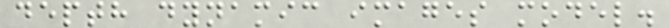depth dynamic images model.
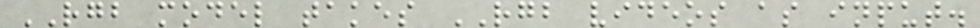RGB model takes RGB videos as input.
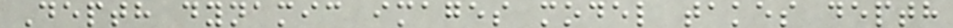Depth dynamic images model takes depth
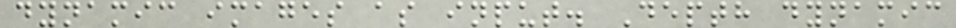dynamic images as input. Depth dynamic
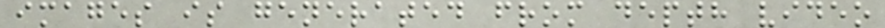images is generated from depth video
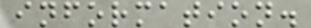information.
